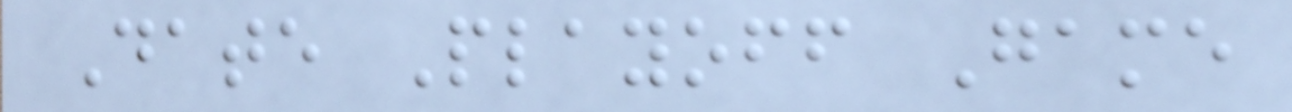Date Playoff Game
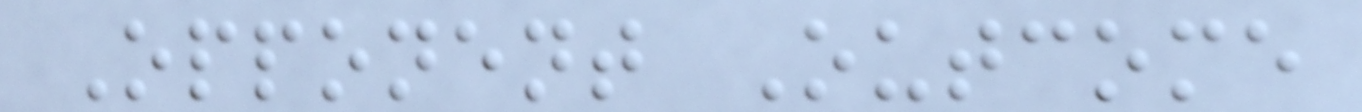Opponent Outcome
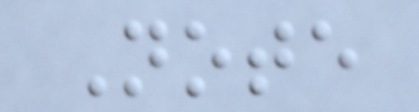Note
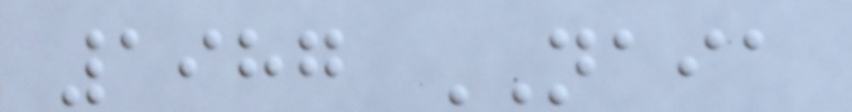1987 NAIA
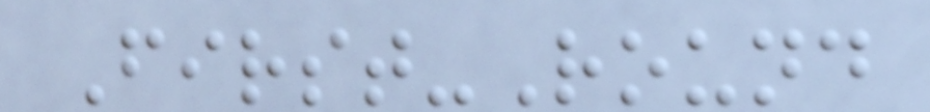First-Round
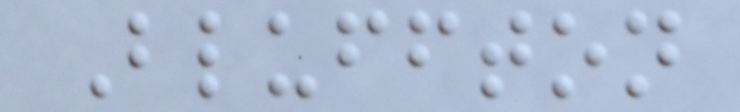Bluffton
